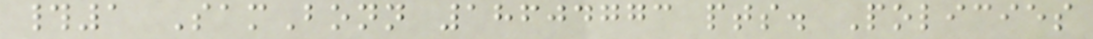#1 SamBonn 18604773 pts. Policies
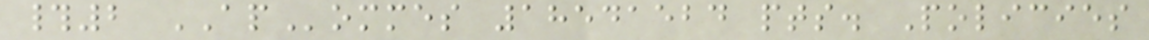#2 APommes 18541524 pts. Policies
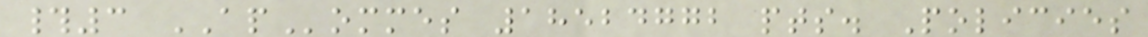#3 APommes 18524772 pts. Policies
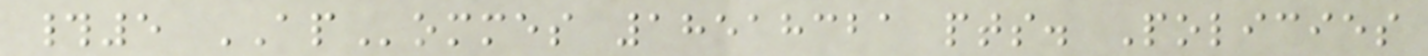#5 APommes 18518321 pts. Policies
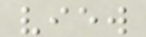view
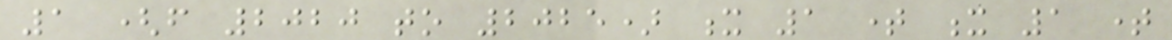1 (from 2020 to 2025) x 1 time x 1 time
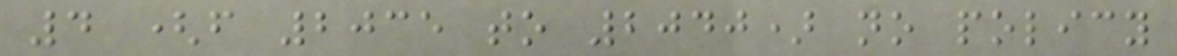4 (from 2035 to 2040) no policy
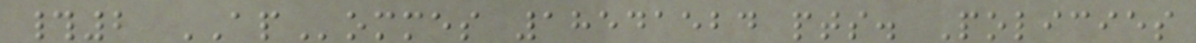#2 APommes 18541524 pts. Policies
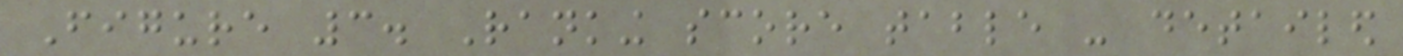Figure 3. Ranking score table - detailed
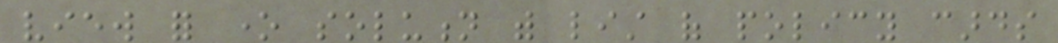view for one solution with list of policy cards
